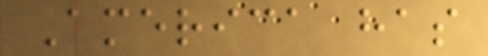America has
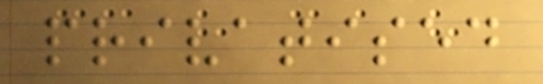privatised
